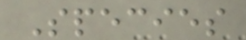Species
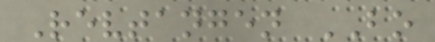Revtangen BO
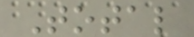Total
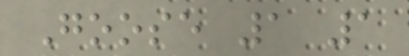Goose 1 1
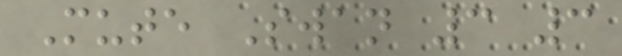Mute Swan 3 3
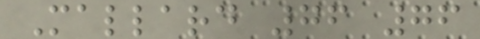Mallard 76 76
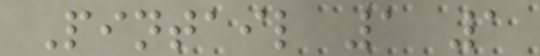Pintail 1 1
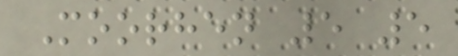Moorhen 5 5
